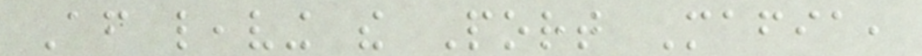After leaving the Port Mafia,
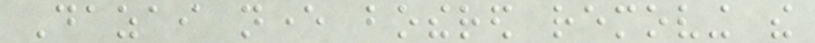Dazai never bothered removing the
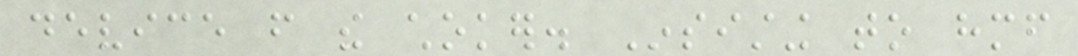device from the choker. Insisting to himself
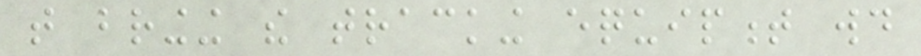that bringing the tracking equipment would
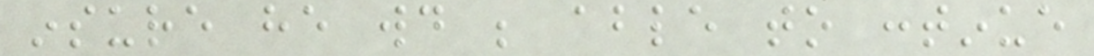insure he would be able to continue
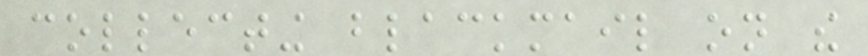collecting blackmail on the
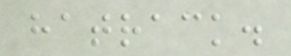hatrack.
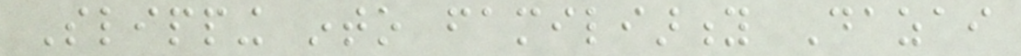Slipping into familiarity Dazai
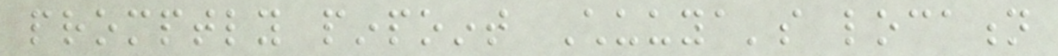promptly pinpoint Chuuya's location
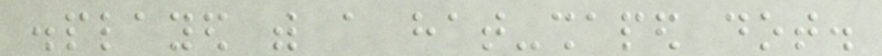displayed with a hat-shaped dot.
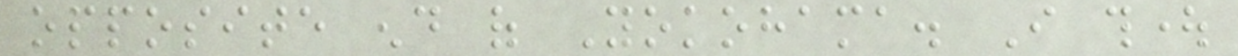opposite end of Yokohama. I thought
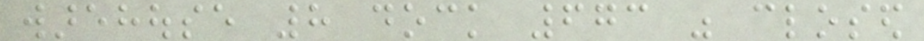warehouse 8 dock 673 was closed
